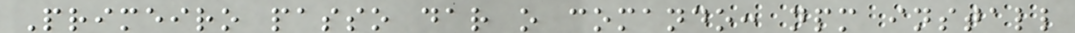Primeiro passo dar o comando: npm install
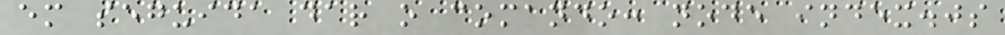em seguida dar o comando: node index.js
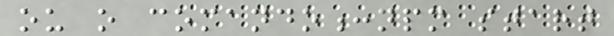ou o comando:npm start
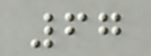67
